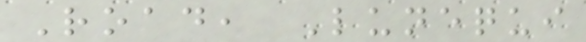Road, Lunequi
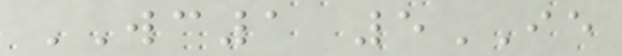WC1 5IE
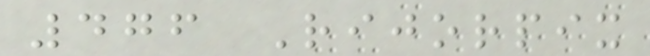476 Rijorpix
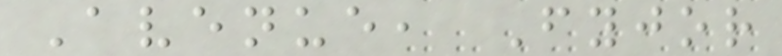Avenue, Fyjor
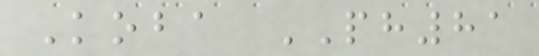Koba PH81
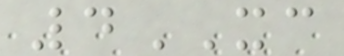4XC
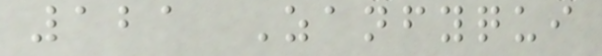121 Zanfyqui
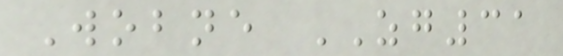Wobne ZG31
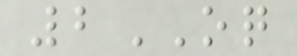2OQ
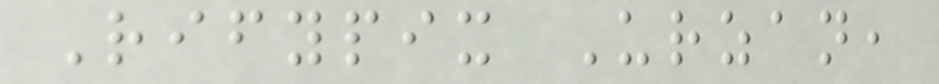Rifypix Urzan,
